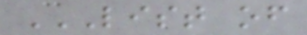LIST OF
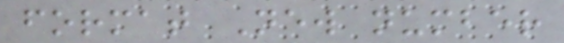format New number
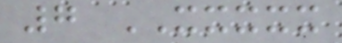7 XXXXX
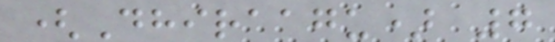(Dhiraagu) 7
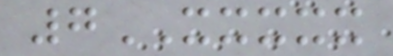7XXXXX
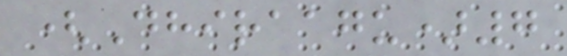(Dhiraagu)7
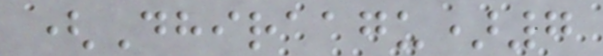(Dhiraagu)7
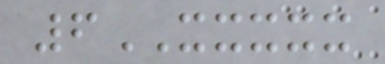6XXXXX
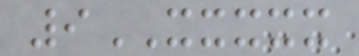9XXXXX
